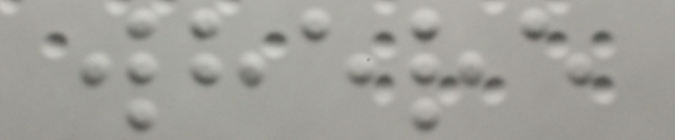where
